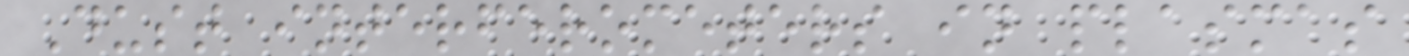Dust interferometers in plasmas
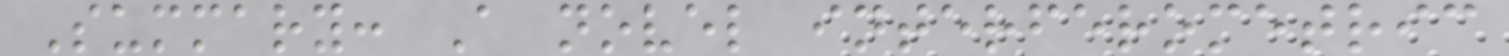Summary: A novel interferometric
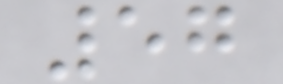57
